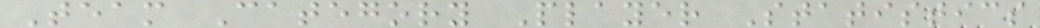Team Category Player Statistics
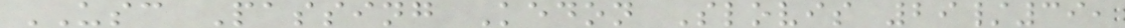USC Passing Kedon Slovis 29/39,
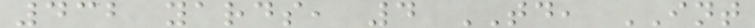432 yards, 4 TD, INT
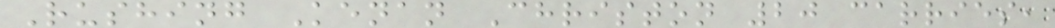Rushing Kenan Christon 20 carries,
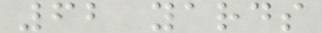62 yards
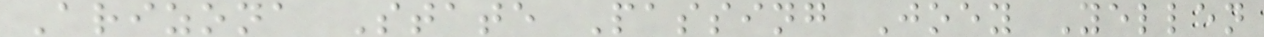Arizona State Passing Joey Yellen
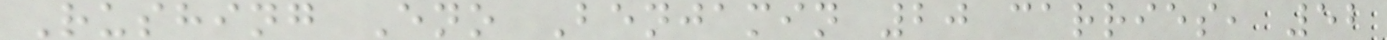Rushing Eno Benjamin 20 carries, 52
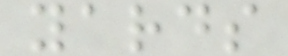yards
